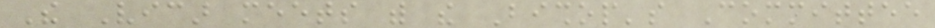The Vicar meets with the Bishop's Committee
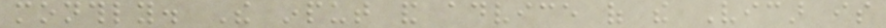monthly. The input and advice of the Vicar is
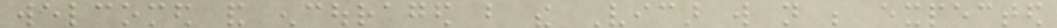welcomed and encouraged but the Vicar will not be expected
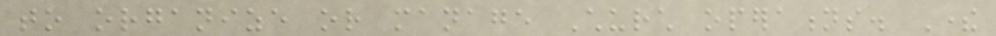to organize or manage Church operations. There
